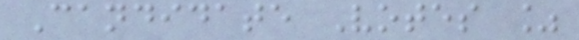Candidate Votes %
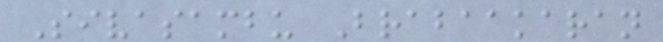Sivasambu Brabaakaran
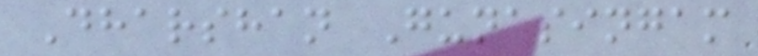Dharshan Gunasingam
